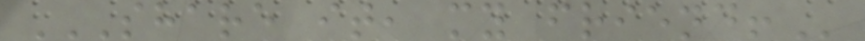SHARE IT, MY FRIEND!
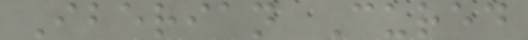Iberian Cured
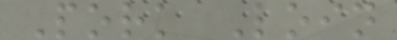Pork Loin
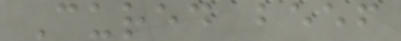Cured beef
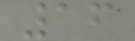16
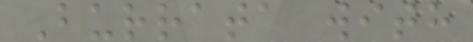Burrata with
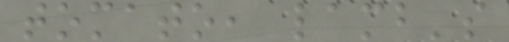tomato, lamb's
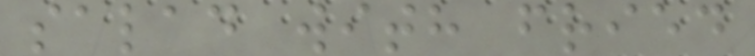salad with fried
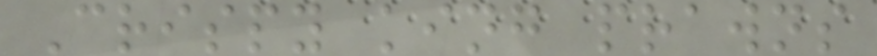Crispy king prawns
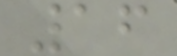16
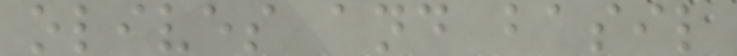olives and basil
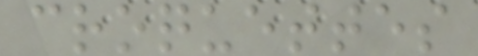croquettes
